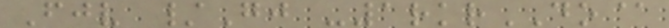Fjv /Gj -1rkrDO@
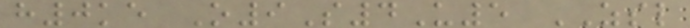h0ke O9S4U5 ZSL
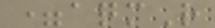=aqmR
